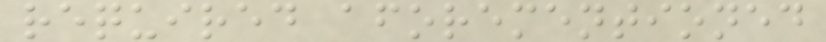required aforementioned
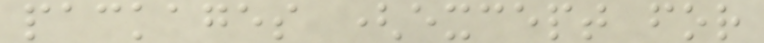packages (except for
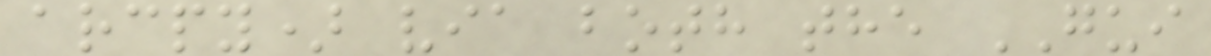arcpy) via both the GUI
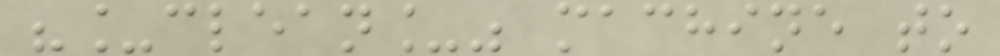"_clean_" machine to
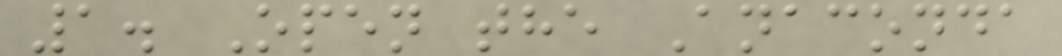1. Open the Anaconda
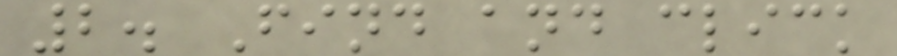2. Find and click
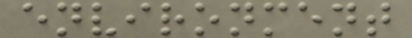environment
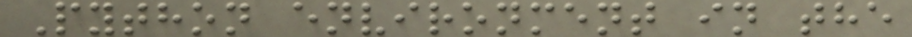Python environment in the
